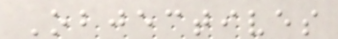Objectives
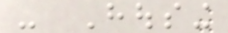- Housing
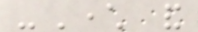-Character and
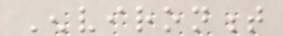Environment
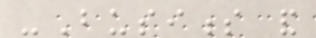-Business and
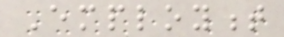Employment
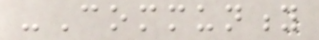-Community
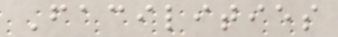Facilities
